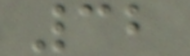32
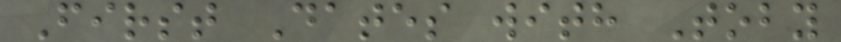First Dates with Toby
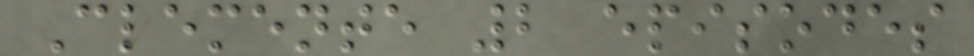Clemente 2 episodes
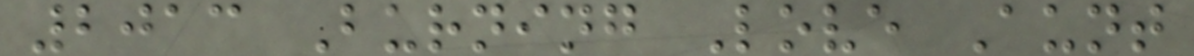2013 Burning Love Aunt
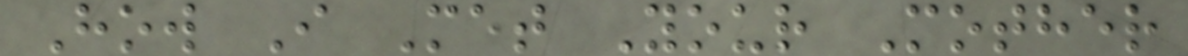How I Met Your Mother
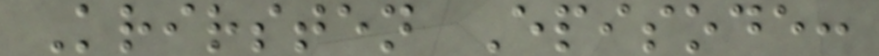Krirsten Episode:
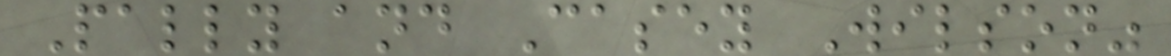Pally and Casey Wilson"
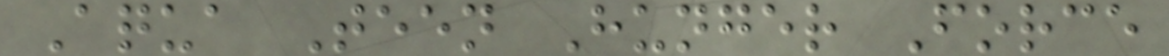Aqua Teen Hunger Force
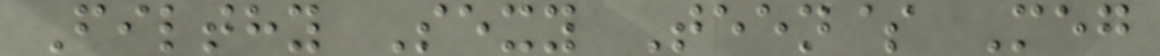Filthy Sexy Teen$ Meg
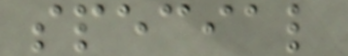special
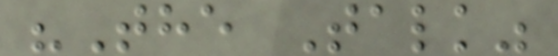"The Talk"
